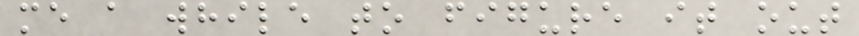me a while to figure it out
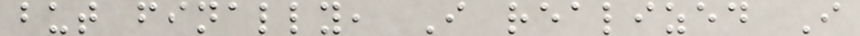but finally, I realized I
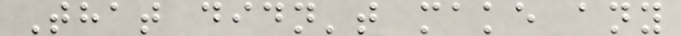That didn't make any
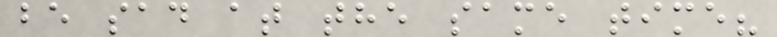be sad at the same time?
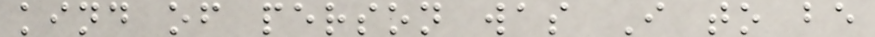kind of person was I to be
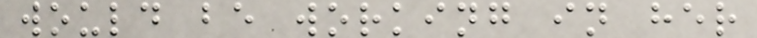would be working in her
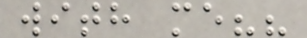with me??
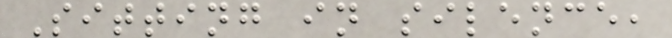Sitting in silence,
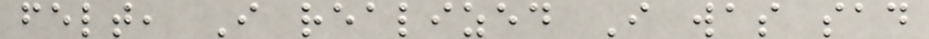felt, I realized I was sad
